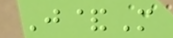J&M
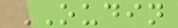OUDIN
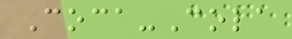Coca-Cola
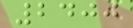2400
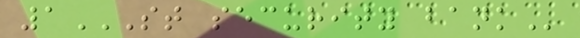1ST SECURITY BANK
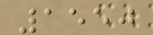1550
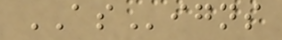ASigns
